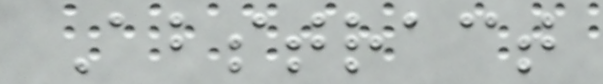Abstract
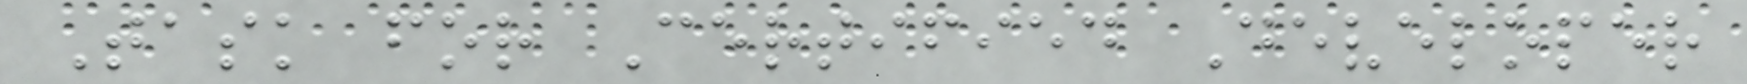Task for Certified Developer
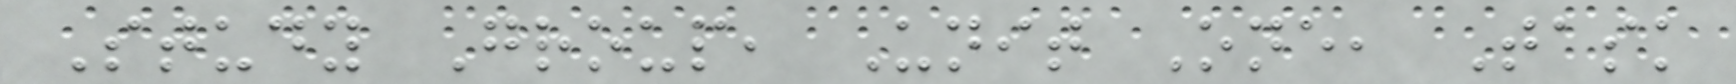Study Group, Unit One, Task
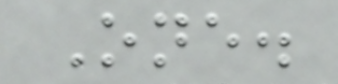One.
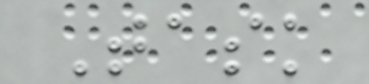Task
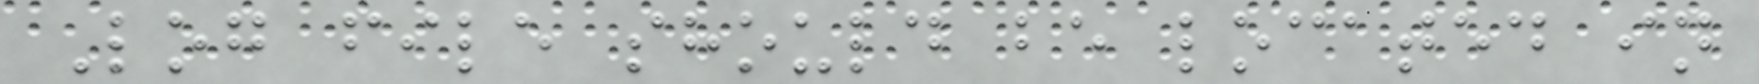Log file should be located in
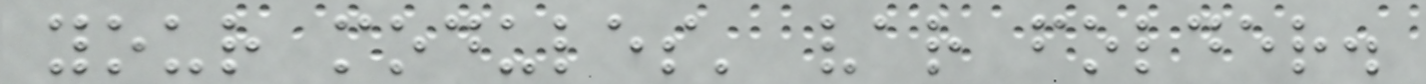your modules' var folder.
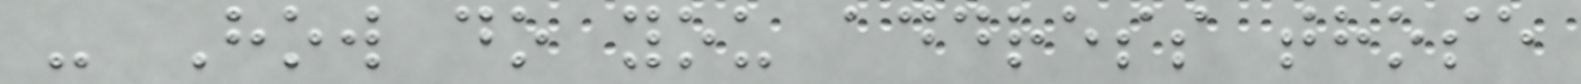- How do you address those
